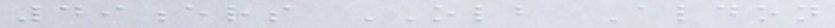49ers OLB Aldon
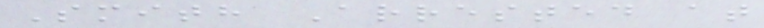Smith Arrested at
